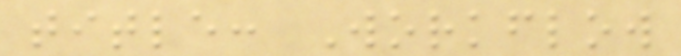title: Workflow
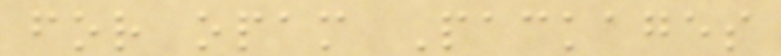for opam Packages
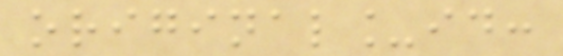original_id:
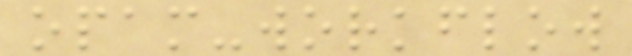opam-workflow
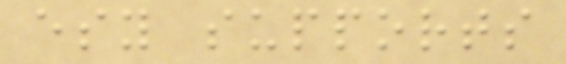esy supports
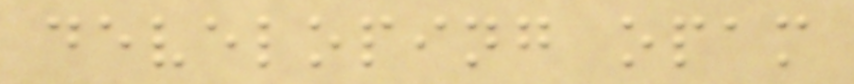developing opam
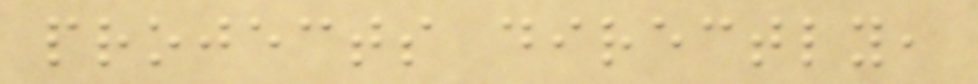projects directly,
